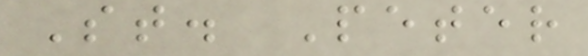St. Peter
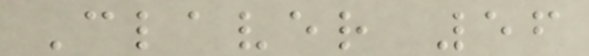Claver 56
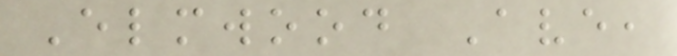Elmwood Ave,
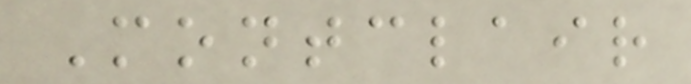Montclair
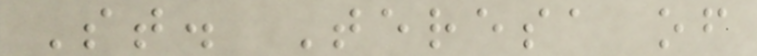St. Teresa of
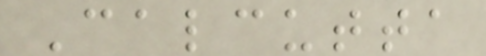Calcutta
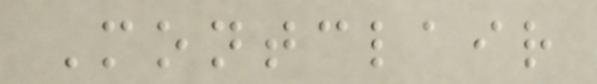Montclair
